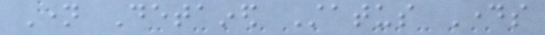Name Detained Status Days
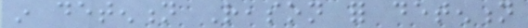in detention Reason for detention
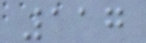117
